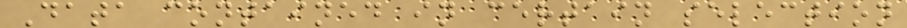Data contained in certain selection
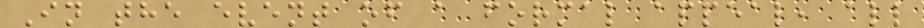In the event of a formal appeal, all
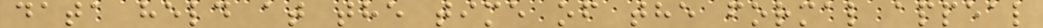data held at the time of the formal appeal
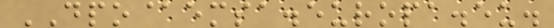DPO@emsa.europa.eu.
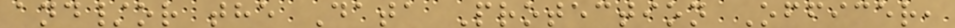and/or the Data Protection Officer,
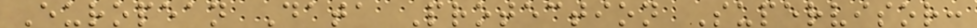European Data Protection Supervisor:
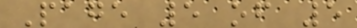Page 5 of 5
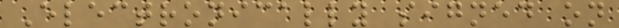Electronically signed on
